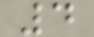4
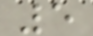5
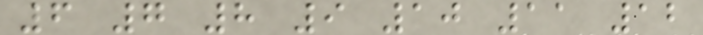6 7 8 9 10 11 12
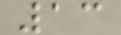13
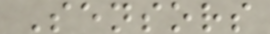Sensors
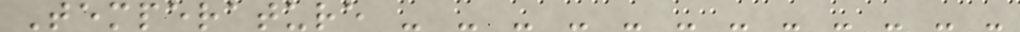Temperature - - - - - - - - - - - -
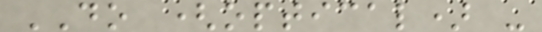DO (optical) -
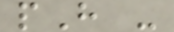pH -
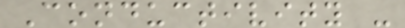Conductivity -
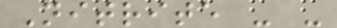Nitrite - -
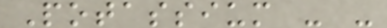Potassium - -
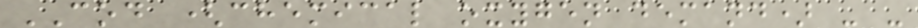COD (chemical oxygen demand) - -
